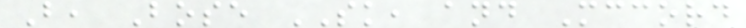B, Bose SK, and Mccord
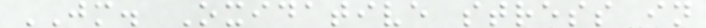JM. Oxidative stress in
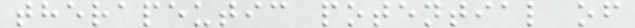therapeutic potential of
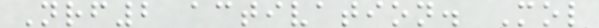Nrf2 activation. Mol
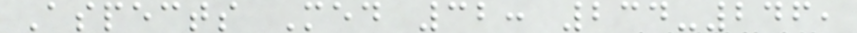Aspects Med 32: 234-246,
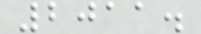2011.
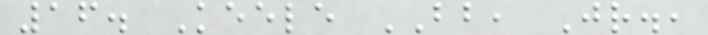16. Keele BB, Jr.,
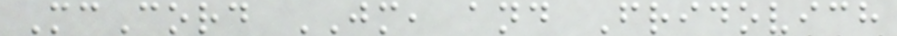McCord JM, and Fridovich
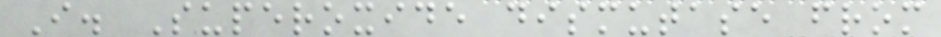I. Superoxide dismutase from
